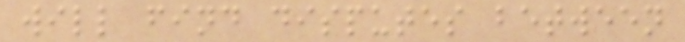will find disputes between
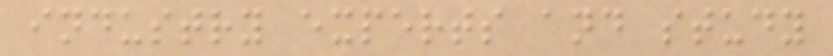industry experts and study
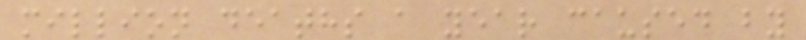million deaths a year caused by
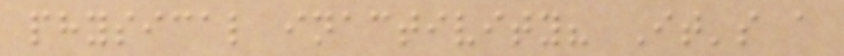physical inactivity? It's a
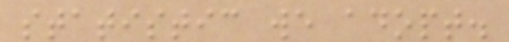statistic we adopt.
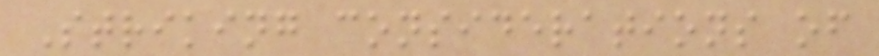Striking considerations of
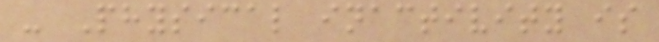- Physical inactivity is
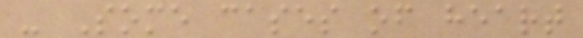- Some cases of heart
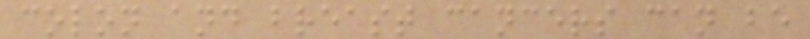colon and breast cancers can be
